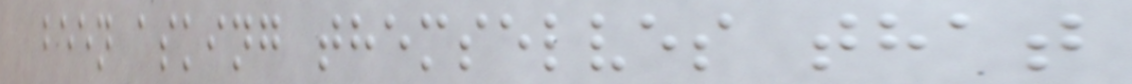been asking themselves that
